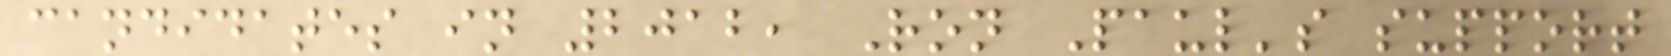candidates in 2012, Ron Paul's support
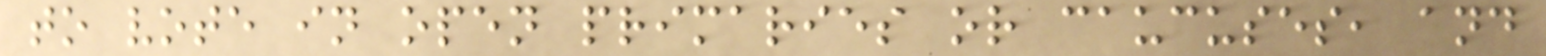to vote in open primaries or caucuses, and
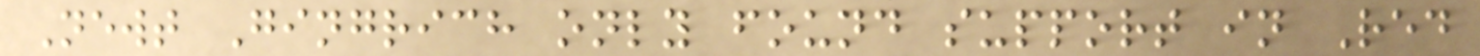Newt Gingrich only found support in Red
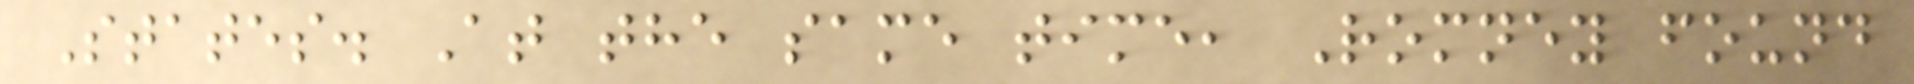States. At the same time, Romney found
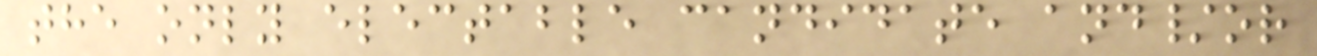the only electable candidate and/or
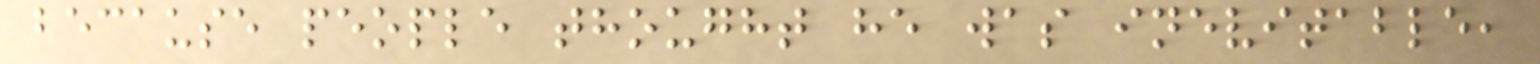because people thought he was inevitable,
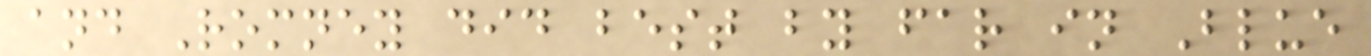and Romney did best by far in Blue
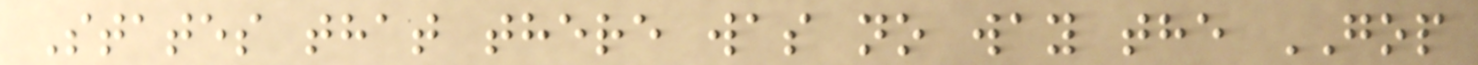States that there was no way the GOP
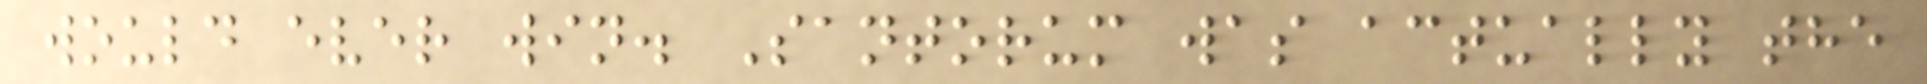would ever win. Santorum was actually the
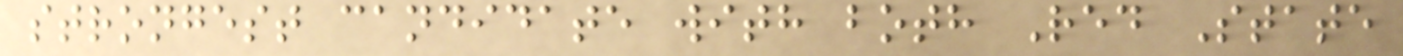strongest candidate with both Red State
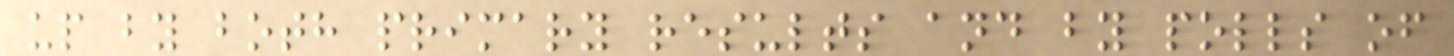up by both primary results and by polls of
